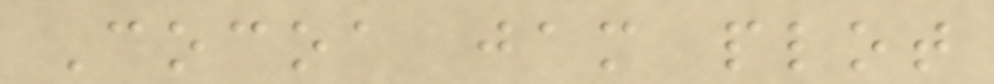Cocoa jam plot
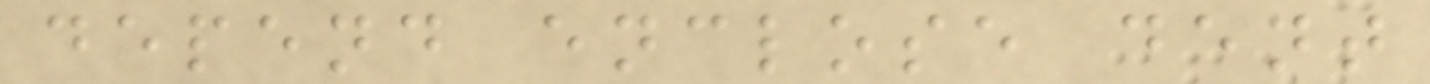depend enclose dent
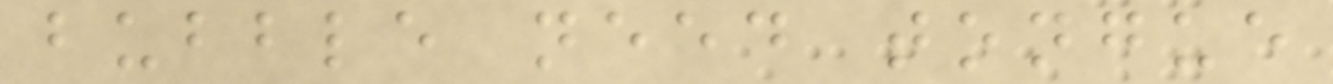bubble need tongue
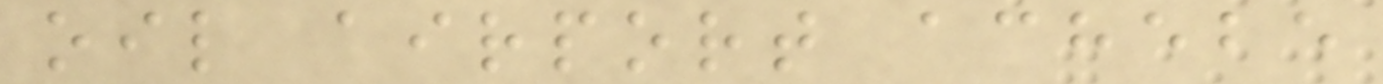oil airport achebe
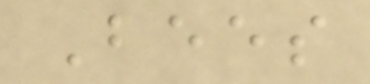Bees
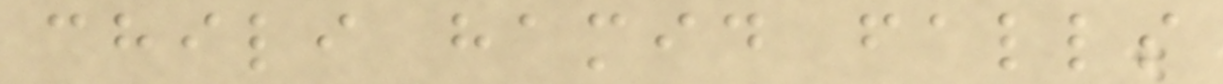chili hamid falls
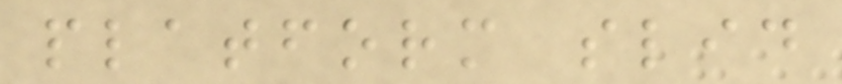platform slid
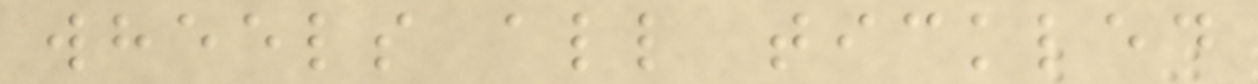wheels all tickled
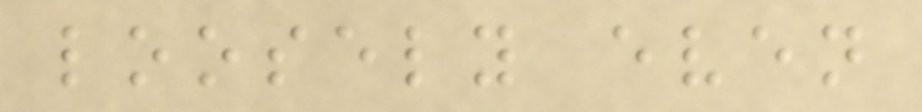loosely even
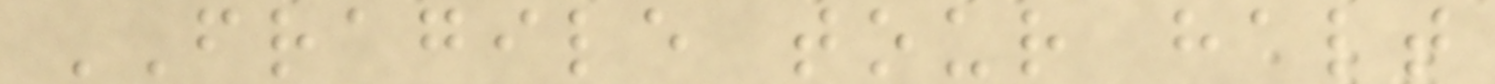FRAGILE tour halt
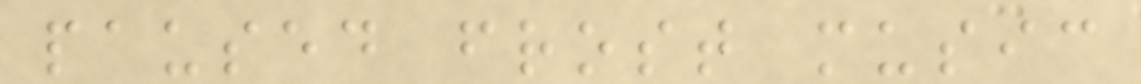paused frost music
